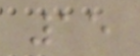15
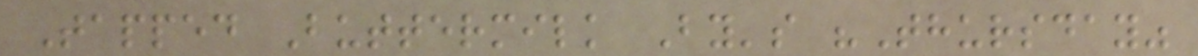Tapped Buttermilk By's "Thursday"
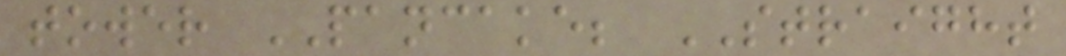tower PANCAKE; STRAIGHT
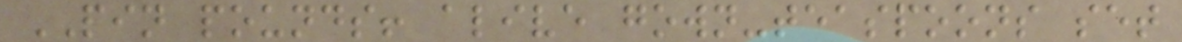PIN pounds! alive gown-teaspoons set
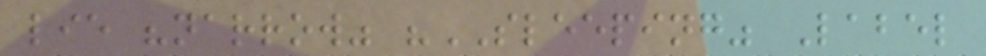lie "narrow" "SLEEPING" Label
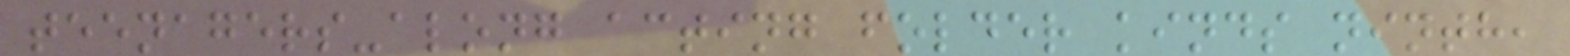teenagers-along acting folder kinds ninth,
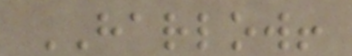HARLOW!
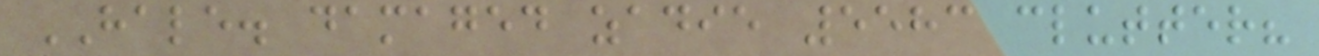HALE. damaged zadie 5583 clutter?
